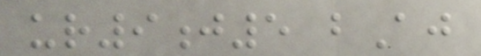ur9j5 bAj
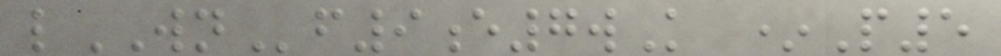lWNf9e7wK *P5
